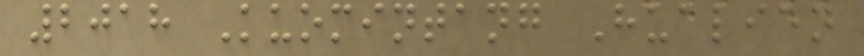2018 Kuomintang Hualien
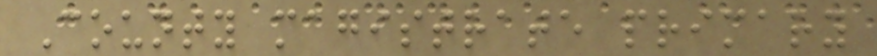County magistrate primary
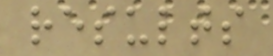results
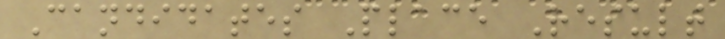Candidates Place Result
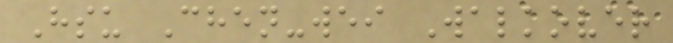Hsu Chen-wei Walkover
